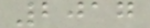2017
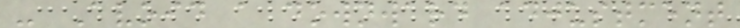- Avoid a downward adjustment
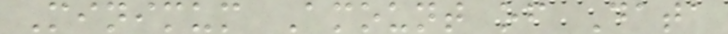Minimum Amount of Data
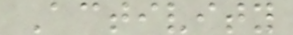Activity
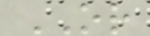OR
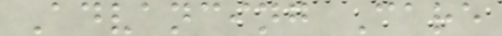Advancing Care
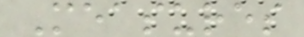Measures
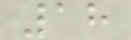18
